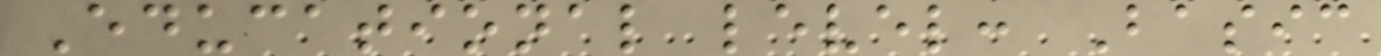Educational level: Basic
